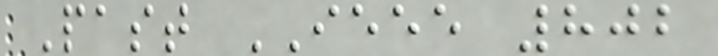Past IEEE 802
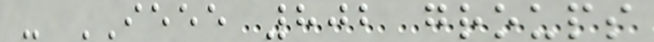- IEEE 802 groups
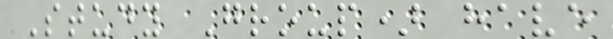Study Group) have
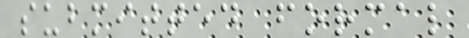submitted formal
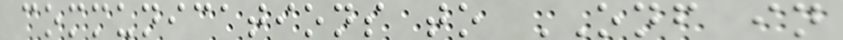communications to ONF in
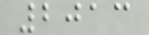2013
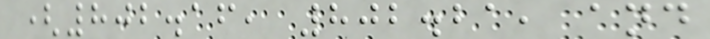(802.16, 802.21, and
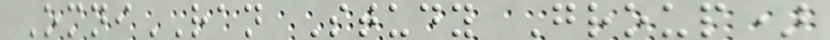OmniRAN Study Group)
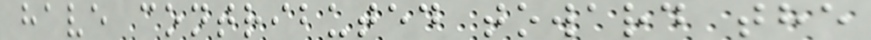have contributed toward the
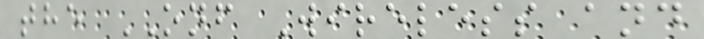the ONF Wireless and
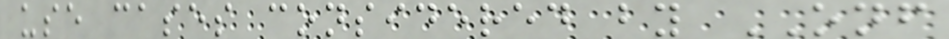use cases considered by ONF
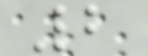2
